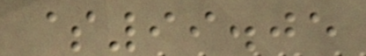$99.05
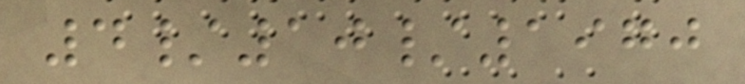4/10/1970
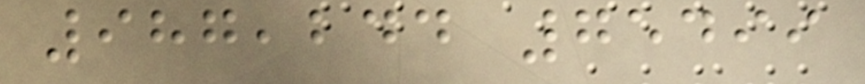987,244 75499
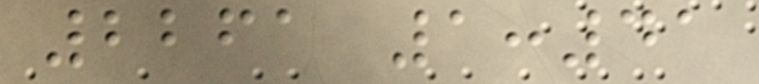2261 1:41
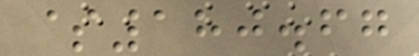$180.67
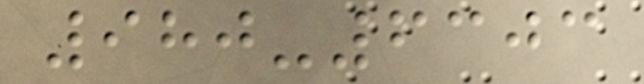980-6303
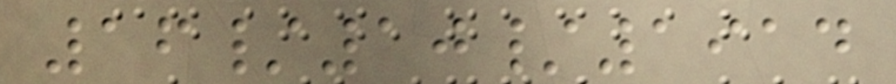16/10/1914
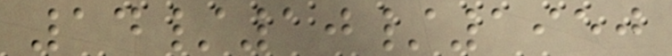14/10/1950
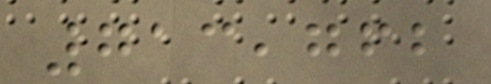713,762
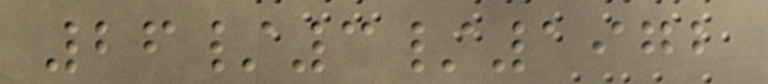26/3/1972
